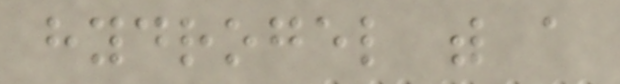hydrogel with a
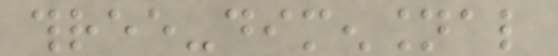three-dimensional
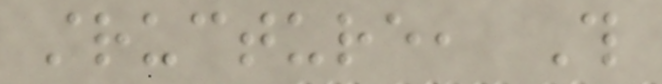structure, This
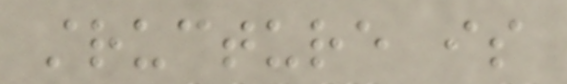structure is
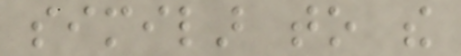similar to the
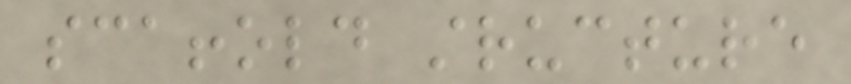scaffold structure
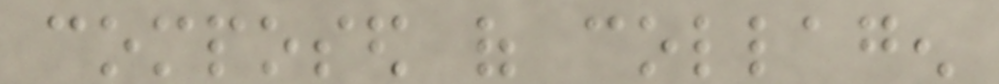composed of collagen
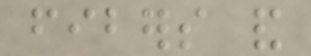fibers and
